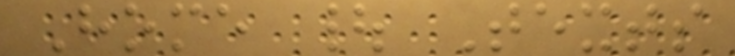Home | Texts
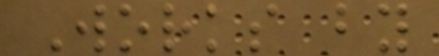Works by
